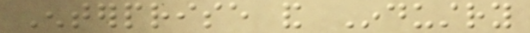Enterprise and Industry
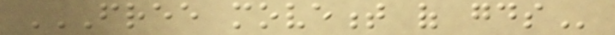FREE MOVEMENT OF GOODS
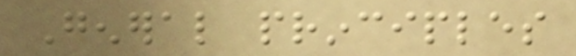General principles
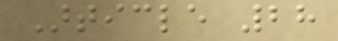Article 28
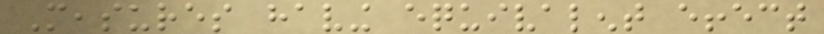Measures having equivalent effect
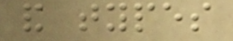and types
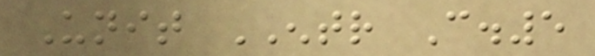Unit ENTR C.5
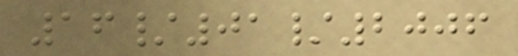16/01/2006
